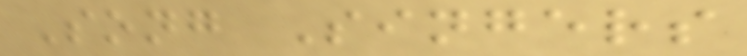Song Singers
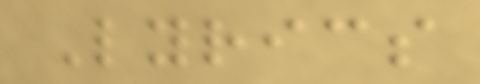Lyrics
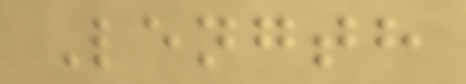Length
